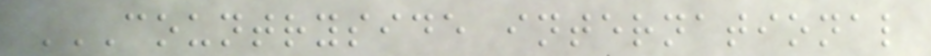COUNTRYSIDE INTERNATIONAL
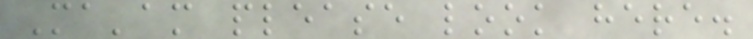Ma'am please look here.
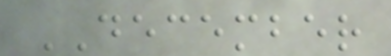DECEMBER
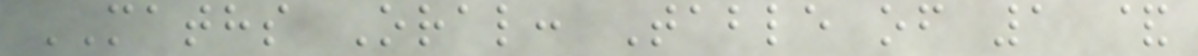MATHS Oral: Table of 1 &
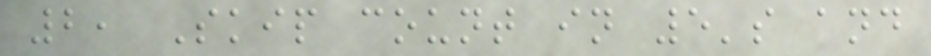2, Skip count in 5's and
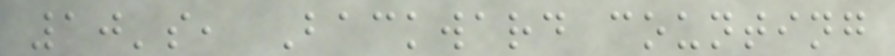10's, Backward counting
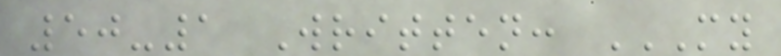50-1 Written: MY
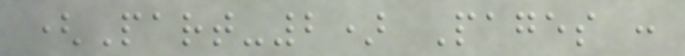(Part-2) Pages :
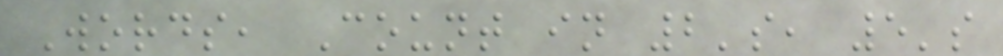Words, Count in 2's, 5's
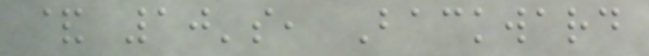& 10's, Backward
